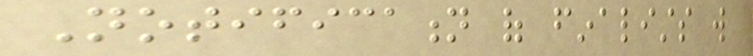Notification of finalists will
